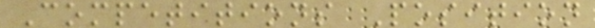Competitions Position
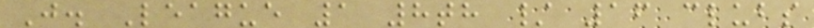J. League 1 8th / 16 clubs
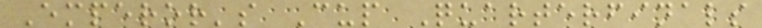Emperor's Cup Quarterfinals
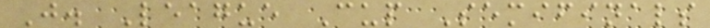J. League Cup Semifinals
